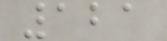121
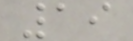19
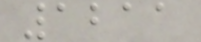1211
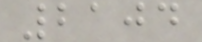2104
